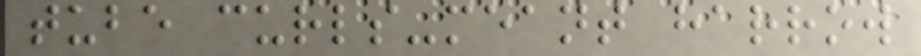tube curls-meant harrow
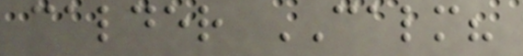calder CALM?
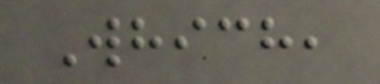Which,
